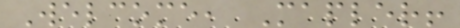Welcome, Mapler!
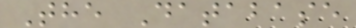The Database
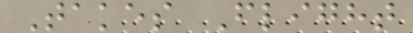Takes Flight
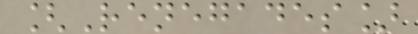[Renegades]
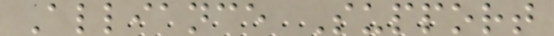Alliance Support
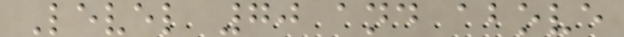Level 70 and above
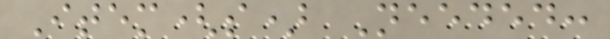Item(s) Needed:
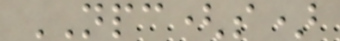NPC(s)
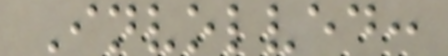Involved:
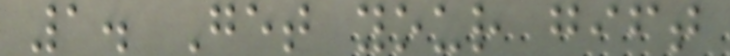1. Get your gift
